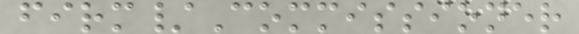firm/Commissioner
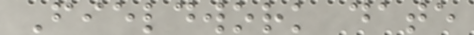Fieldwork date
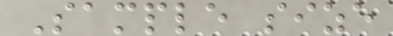Sample size
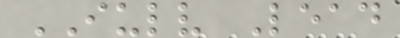IULV Lead
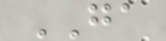GA
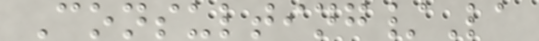Consulting/La
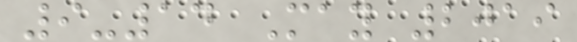9-14 May 2019
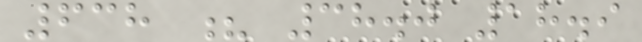638 ? 38.0 18.9
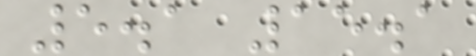5.1 15.1
